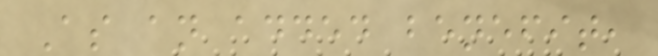As an added benefit,
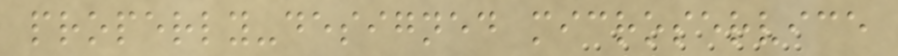properly-designed microservice
